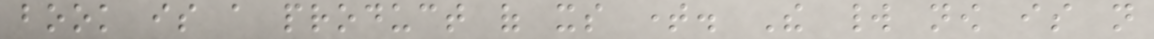book is a product of its time. The world now is not
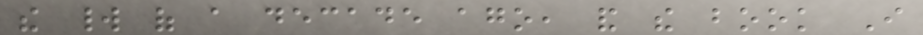the world of a decade ago, and the book I
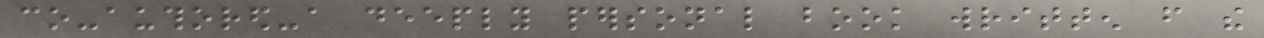co-authored-a deeply personal book written from the
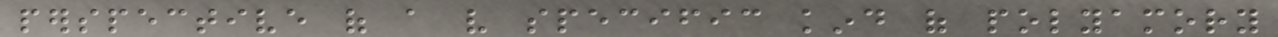perspective of a very specific kind of polyamory
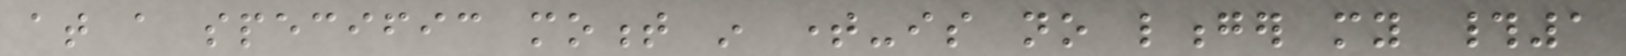at a specific moment in time-is no longer my #1
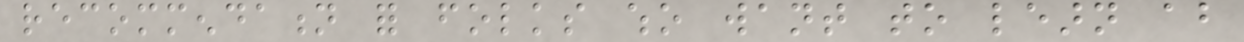recommendation for folks who want to learn about
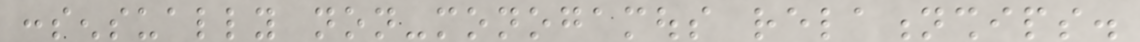consensually non-monogamous relationships.
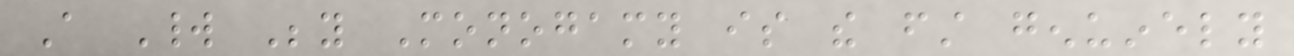A World Beyond Monogamy is the first genuinely
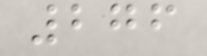276
